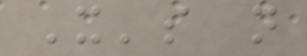It's not
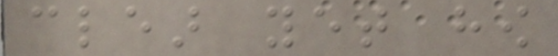clear yet how
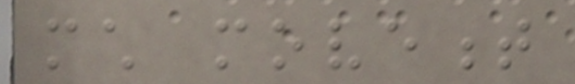much movement
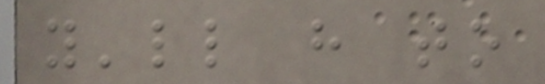you'll have to
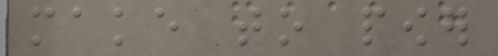make to power
